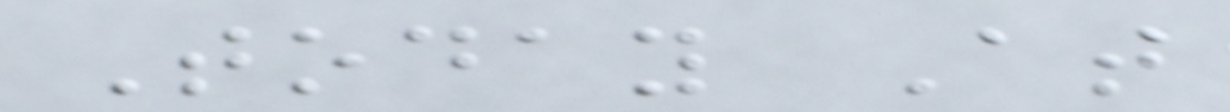Today At
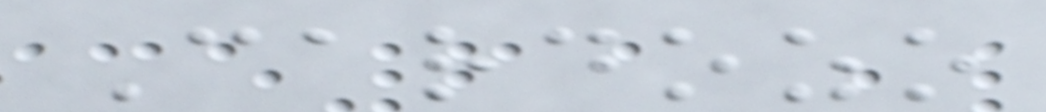Cardozo
